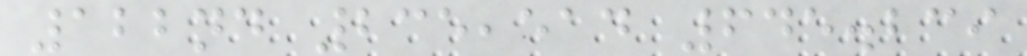122nd 235,514 645.239
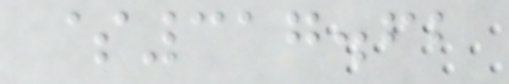$317.62
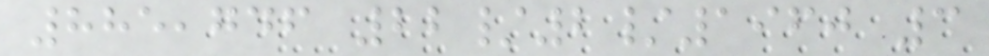885,746 22/2/1960 3
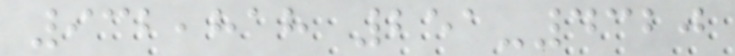932,818 251-4320
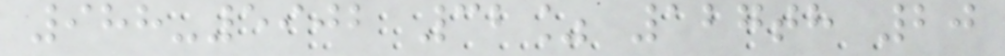988-5902 32% 127th 20
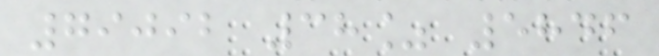79092 38% 5846
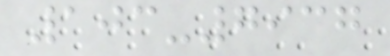103-7937
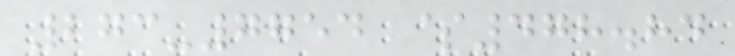273-7754 $478.84
